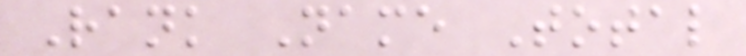Rank Name Total
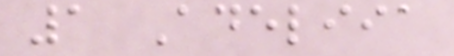1 Adeliia
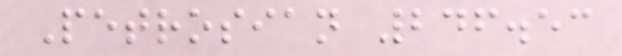Petrosian 246.53
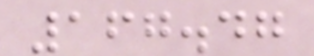167.47
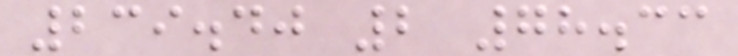239.40 2 78.33
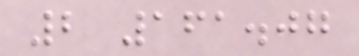2 161.07
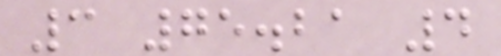3 75.21 4
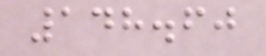148.60
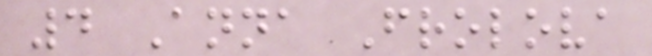4 Anna Frolova
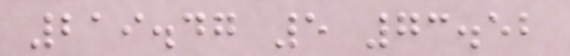219.47 5 73.52
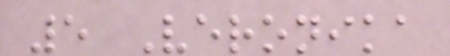5 Veronika
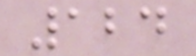124
